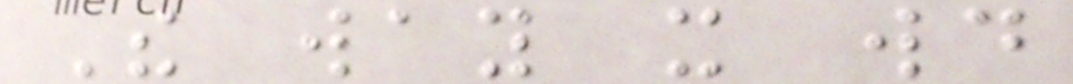The way it would
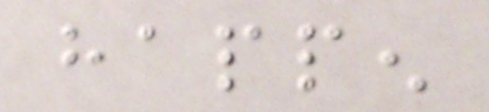happen
